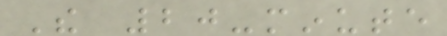The 20-minute
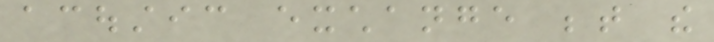acoustic exchange between the
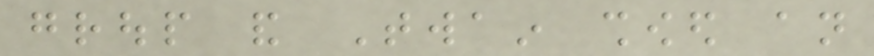group and Twain showed an
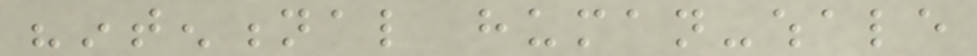"intentional human-whale
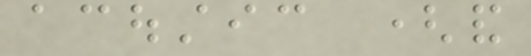acoustic (and
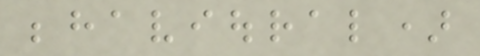behavioural)
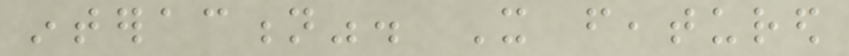interaction". It featured
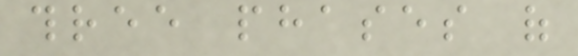three phases of
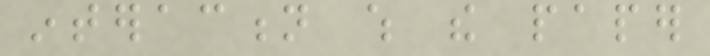interaction which the paper
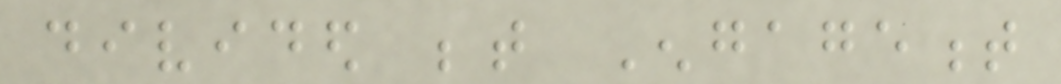divided between Engagement
